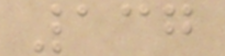137
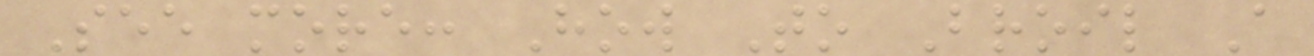See more: How To Broil A
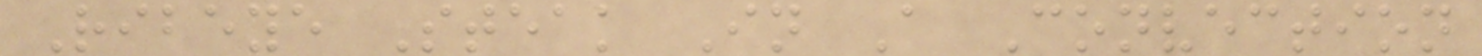Ribeye Steak In A Convection
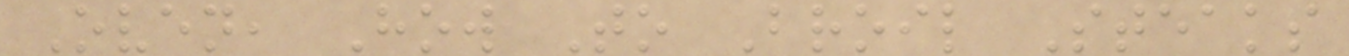Oven, How To Broil Steaks
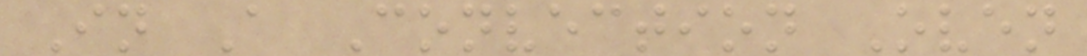In A Convection Oven
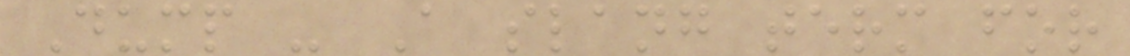Dump - A slang term for
